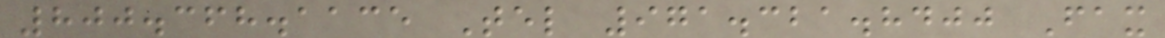800.368.1135 Tel 971.321.8400 Fax
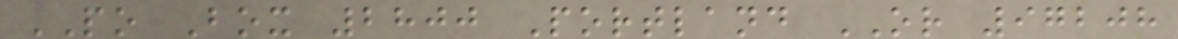PO Box 2800 Portland OR 97208
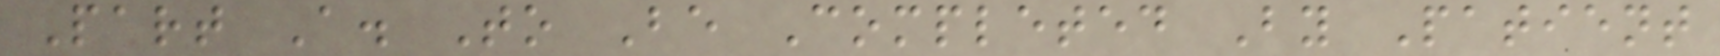Part A. To Be Completed By Patient
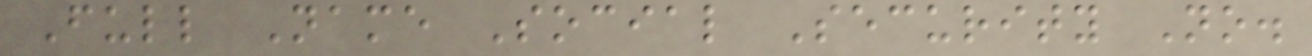Full Name Social Security No.
